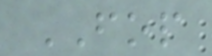FOP
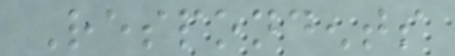Respondents
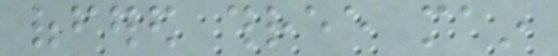offered three main
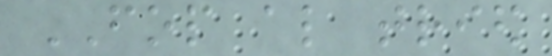FOP also tried
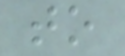to
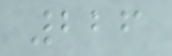226
